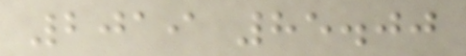2019 85.00
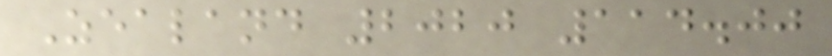Zealand 2020 114.00
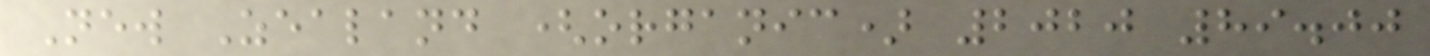New Zealand (organic) 2020 89.00
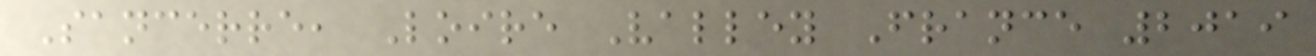Sancerre, Loire Valley France 2019
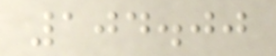104.00
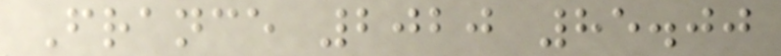France 2020 85.00
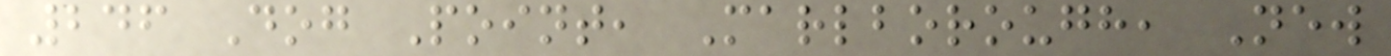246 Dog Point, Marlborough, New
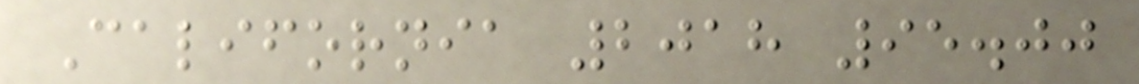California 2018 95.00
